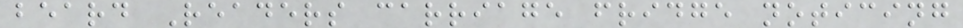beard Readers carriage fridge noticing
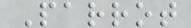Parrot
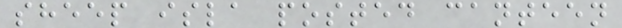sheep isla posted canteen
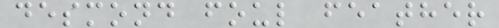desmond foul feather
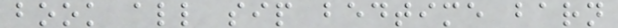book all sip bedtime barn
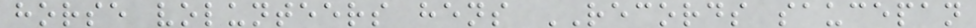horse volunteers hens RECORDS saucepan
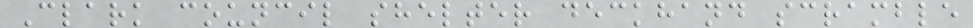Clark council shelter deckhand scramble
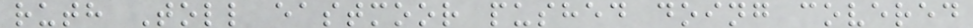ruth Toll eastmoor pushed doing covered
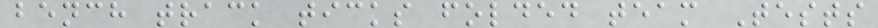bench track ticks folded team Tests
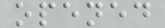opened
